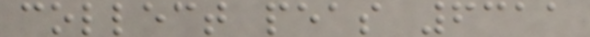collect peas 6311
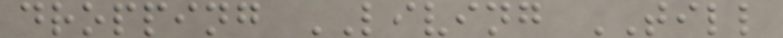dropping LIVING TILL
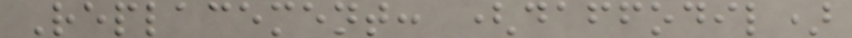Replacement: (daffodil)
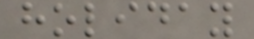holiday
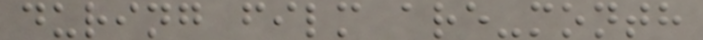during film are-month
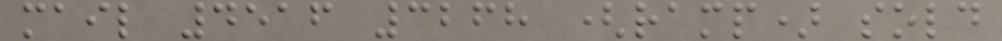mail 4516 3268 (ramp) sold
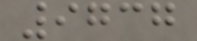9737
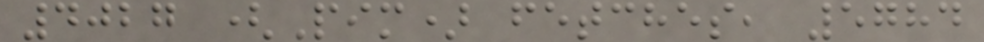4027 (Pim) fetches, 5784
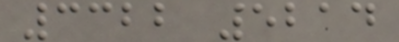3322 5214
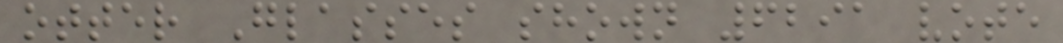otter Glasses shown 6291 vote
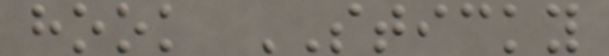hook STICKY
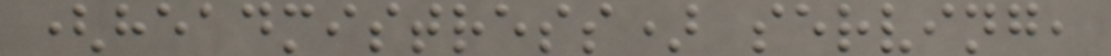(headmistress) serving,
